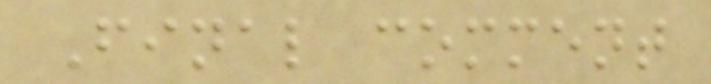Final comment
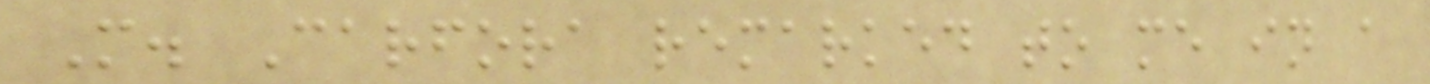M. Carfora remarked to me in a
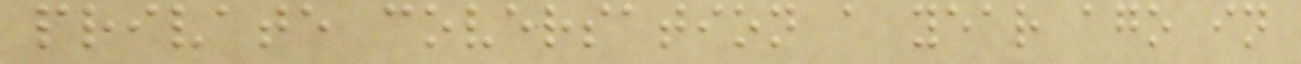private coversation a year ago in
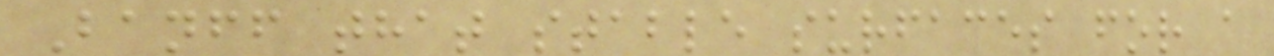Banff that stable surfaces for a
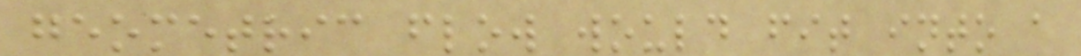geometric flow would fit into a
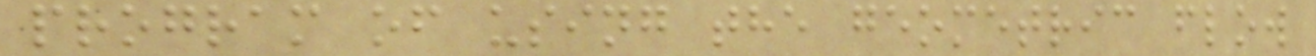program of using the geometric flow
